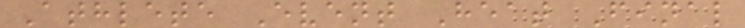Athlete Event Heat Final
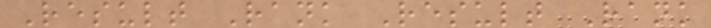Result Rank Result Rank
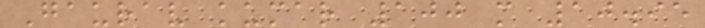Gaurav kumar 100 m 10.95
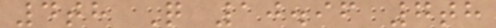4th Q 10.96 7th
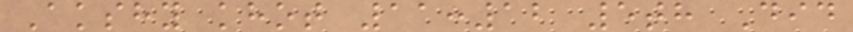Akshy khot 11:12 5th Did
